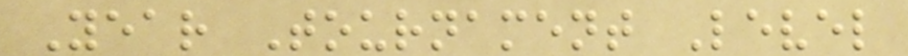Year Tournament Level
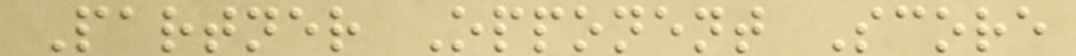Partner Opponent Score
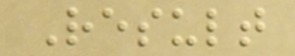Result
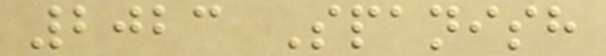2023 Spanish
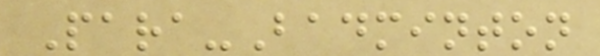Para-Badminton
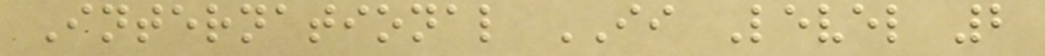International II Level 2
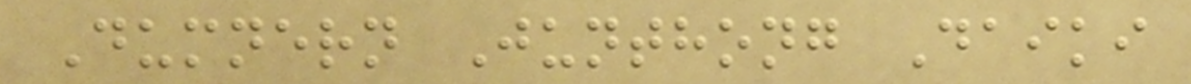Dumnern Junthong Daiki
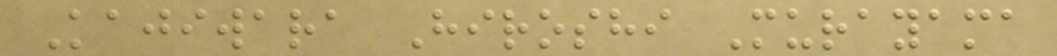Kajiwara Hiroshi Murayama
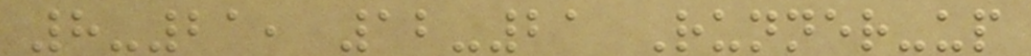8-21, 12-21 Runner-up
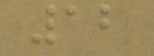12
